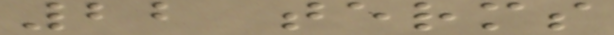22 terms
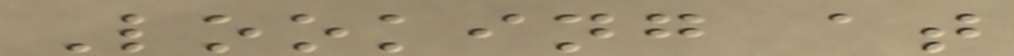Looking at
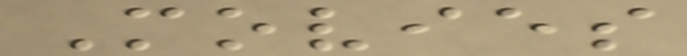Movies
